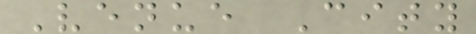Venue City
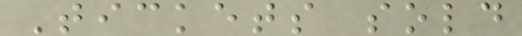Tickets sold
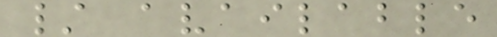/ available
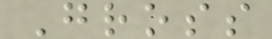Gross
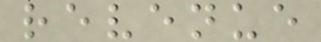revenue
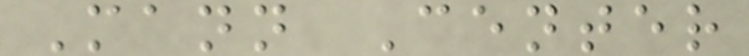Mann Center
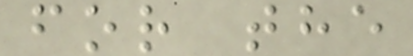for the
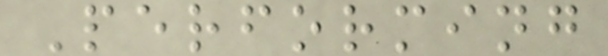Performing
